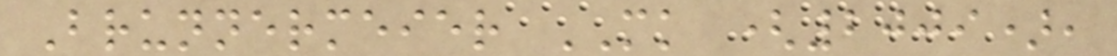Brunnermeier MK (2009),
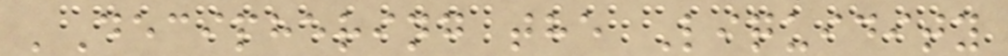'Deciphering the Liquidity
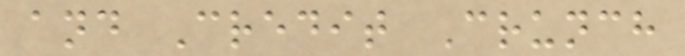and Credit Crunch
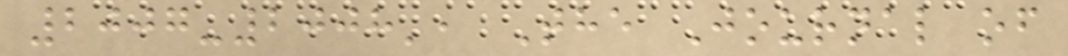2007-2008', The Journal of
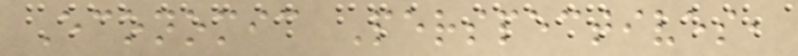Economic Perspectives,
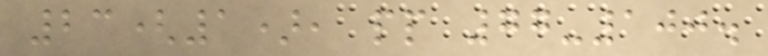23(1), pp 77-100.
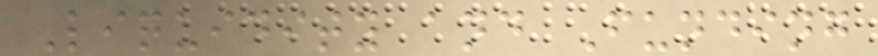Liquidity and Funding
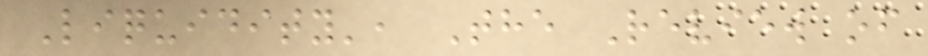Liquidity', The Review of
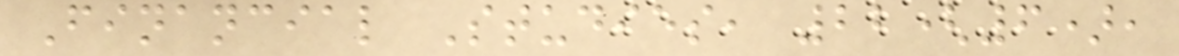Financial Studies, 22(6),
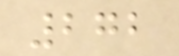272
